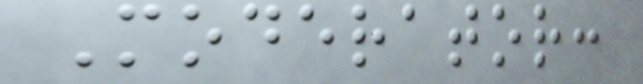Moderator:
